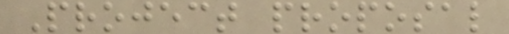Project proposal
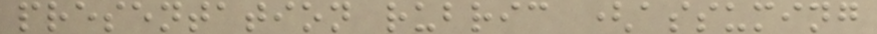presentation rubric (assuming
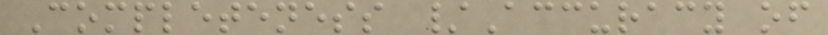Completeness /Accuracy of
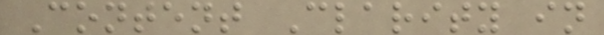Content Clarity in
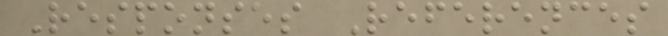Responses References
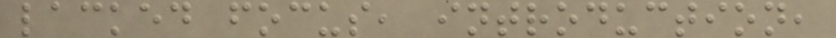lacked focus, introduction,
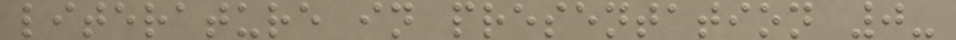literature in presentation 0-
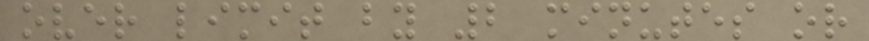over limit by 2 minutes or
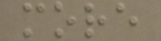more
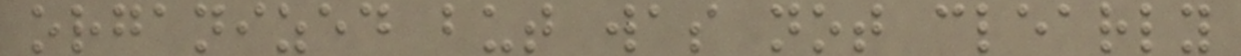organized but was not clearly
